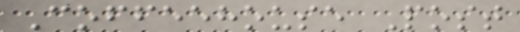Coffeehouse Post
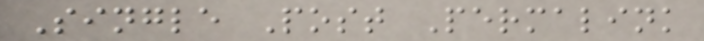Single Post Permalink
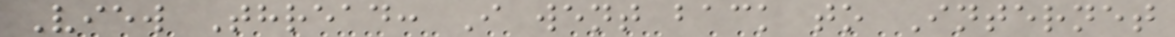View Thread: I went back to Internet
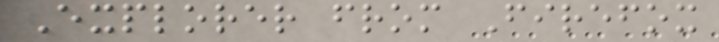Explorer from Firefox
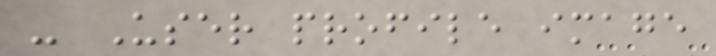- User profile image
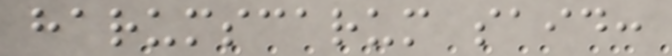harumscarum said:
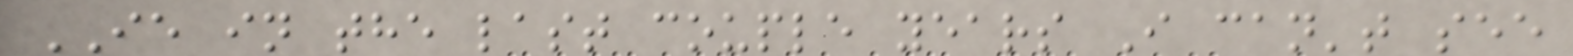IE in the last couple years I can't see
